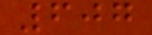607
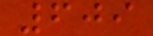609
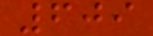609
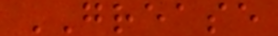GREASE
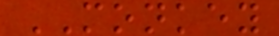MONKEY
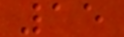15
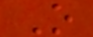O
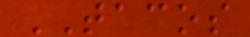TACOS
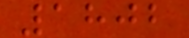1802
